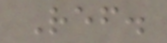Ref.
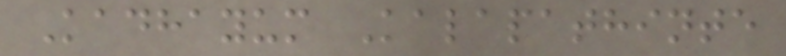Kadhayum Kalapathinte
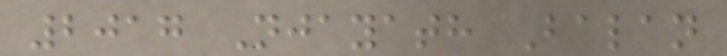2017 Njayath Balan
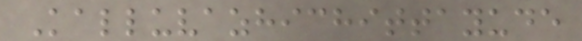Kalluvazhichittayude
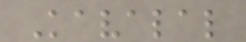Kavalal
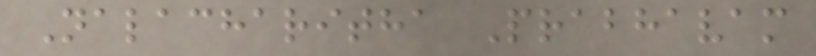Nalacharitha Prabhavam
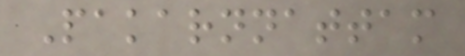Pakarnnattam
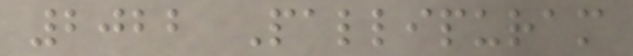2022 Pallipuram
